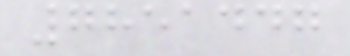7851447
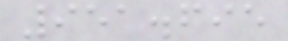951.695
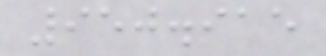950.915
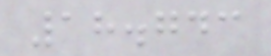18.743
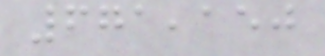671,150
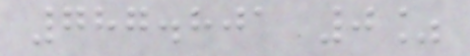787.801 0%
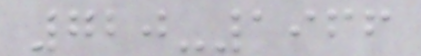720-1966
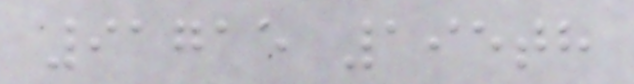91715 195th
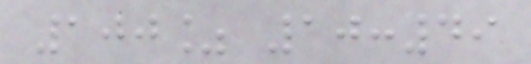100% 10:49
